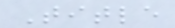Title
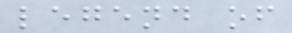legend of
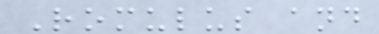Romulus and
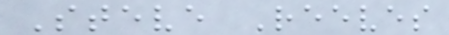Steve Reeves
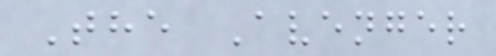The Avenger
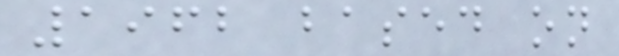1962 based on
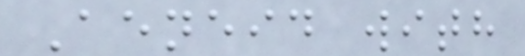Aeneid with
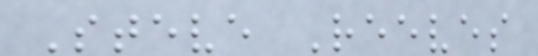Steve Reeves
